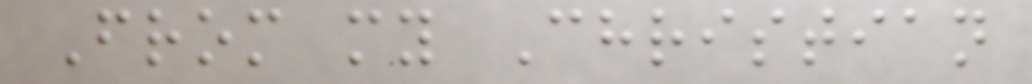From my Christian
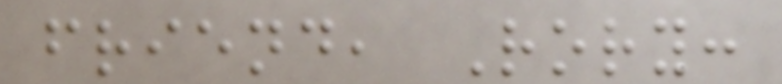friend, Rory:
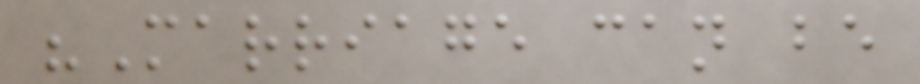"Marriage can be
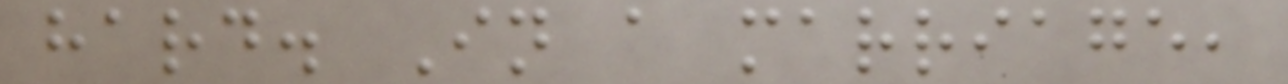hard. In a marriage,
